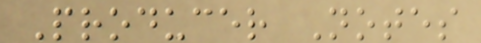Producer Notes
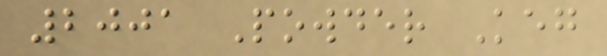2001 Powder Keg
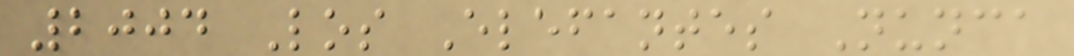2004 Los Elefantes Nunca
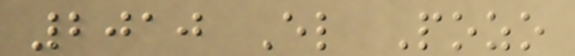2010 El Pozo
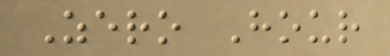Zero Hour
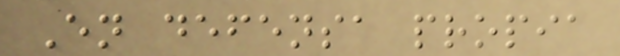En defensa propia
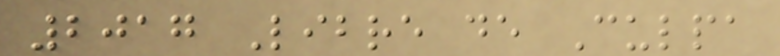2017 Libre de Culpa
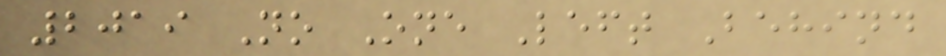2019 No One Left Behind
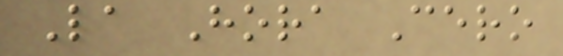La Hora Cero
